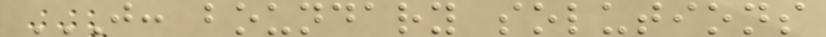J: BOUNDARY SOLUTIONS
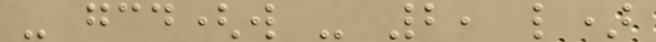- gcd(w - 2, l)
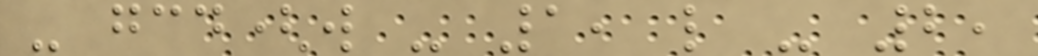- gcd(w - 1, l - 2,
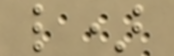l)
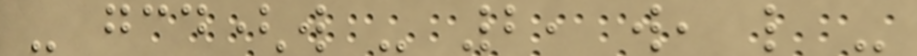- gcd(w - 2, w, l -
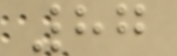87
